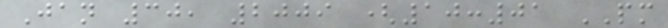Jan 30, 2009 (10:01 PM
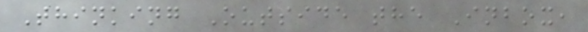Thinking Outside the Inbox,
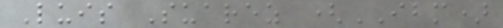Luis Suarez (IBM)
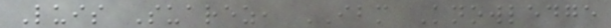Luis Suarez, IBM Knowledge
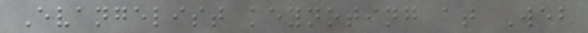Evangelist keynoting at Web
